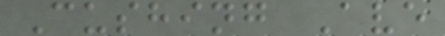Cushing Ave
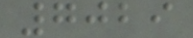7029
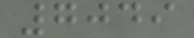7049
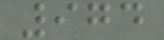974
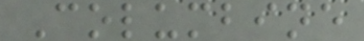Columbine
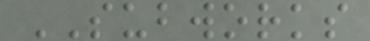SUBWORKS
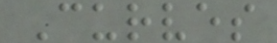Curves
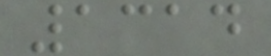1314
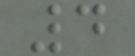4
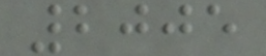2005
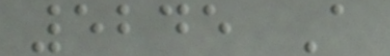5245 A
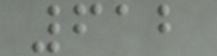612
